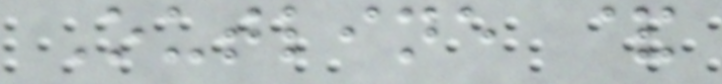Outline &
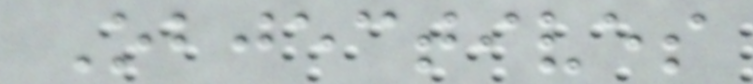Objectives
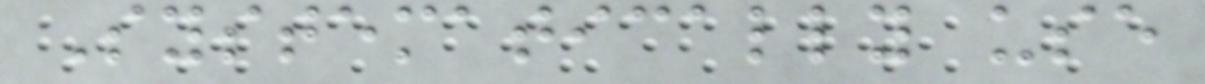Systematically use
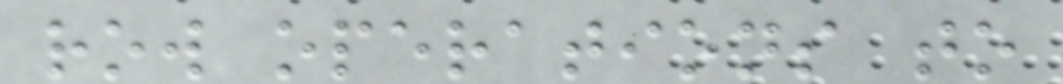row operations to
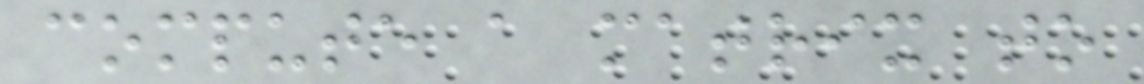compute a matrix to
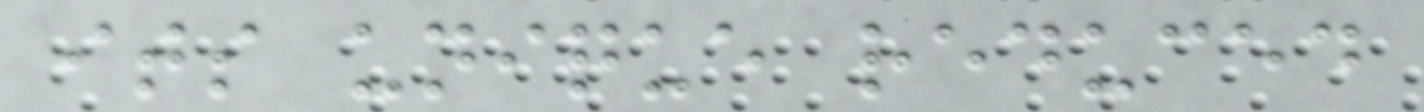its unique reduced
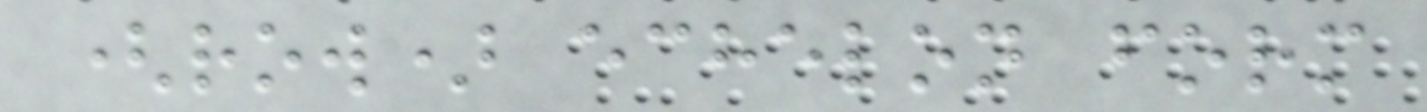(row) echelon form
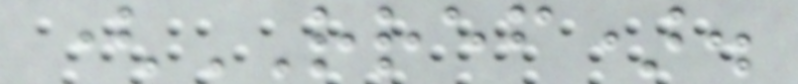(RREF).
